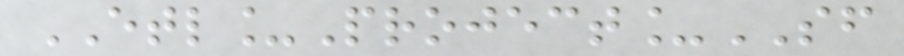ETL_Project_SF
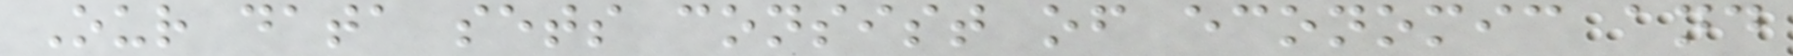Our data sets consist of economic and
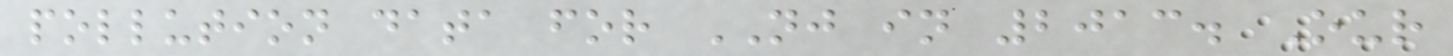pollution data for NJ in 2013. Our
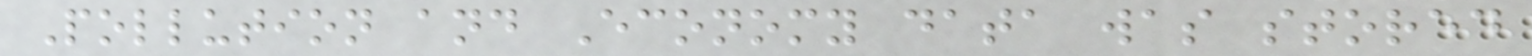Pollution and Economy data was stored
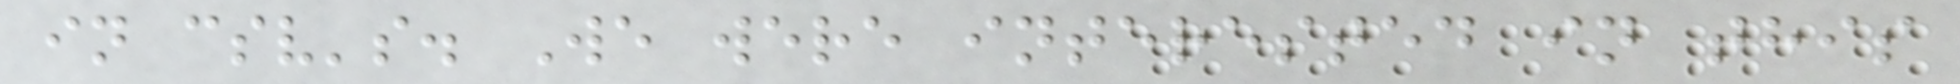in csv's. We were interested in this
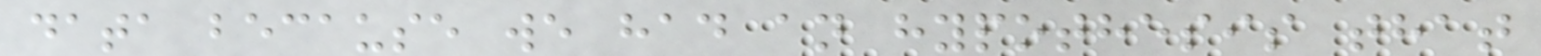data because we had an hypothesis that
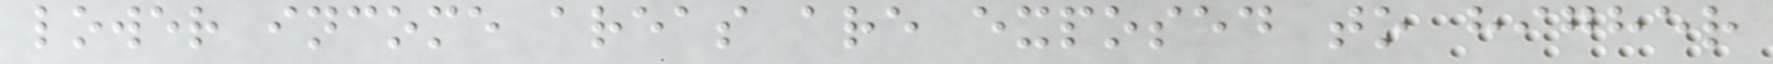lower income areas are exposed to higher
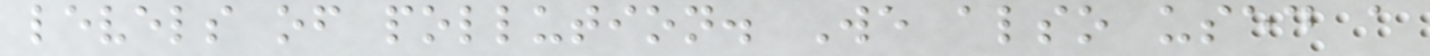levels of pollution. We also used a
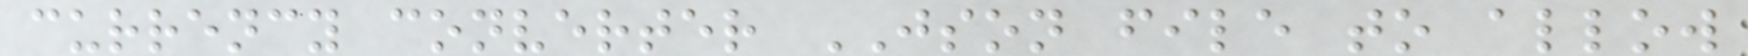currency converter JSON file to allow
